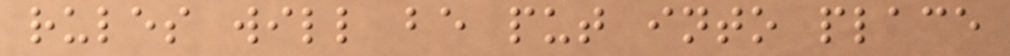rules will be put into place
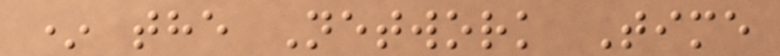* the Network Time
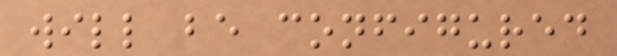will be configured
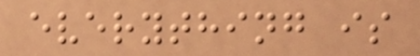everything is
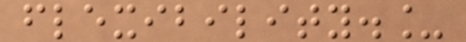flexibility._
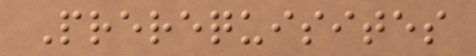Prerequisites
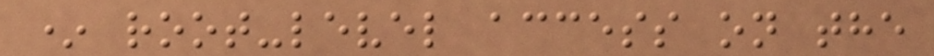* root-level access on the
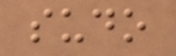sudo
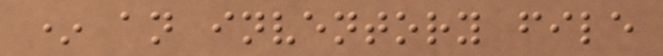* an inventory file
